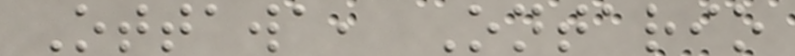Ottawa, Ontario
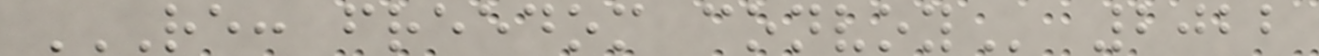RE: FREEDOM CONVOY 2022
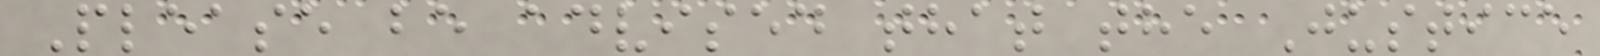Please be advised that the Justice
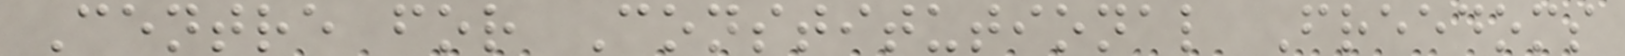Centre for Constitutional Freedoms
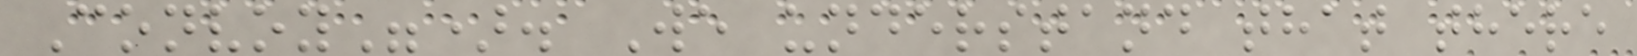Convoy"). We understand that there
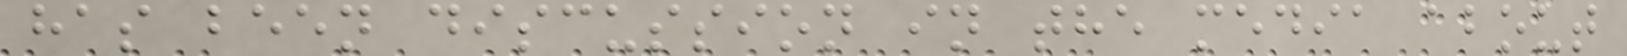has been discussion in the media about
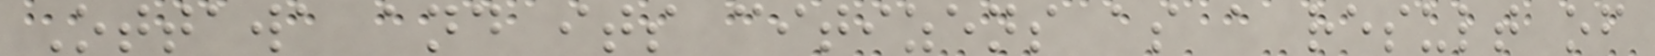Ottawa and its citizens as a result of
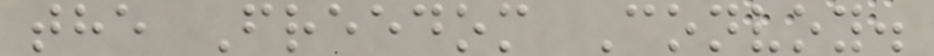the Freedom Convoy.
